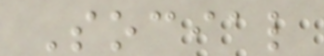Social
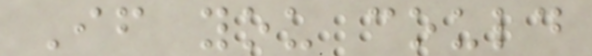If you could
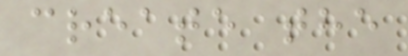create the
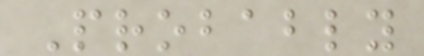Probably
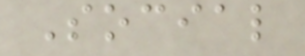Social
